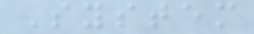System
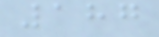187
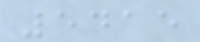5415
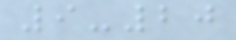9-20
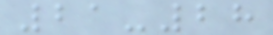21-28
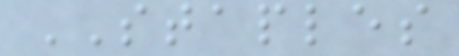STAPLES
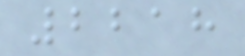2218
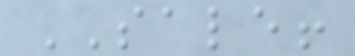SALE!
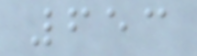653
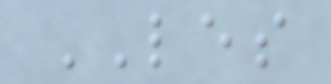LES
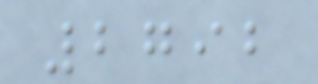2792
